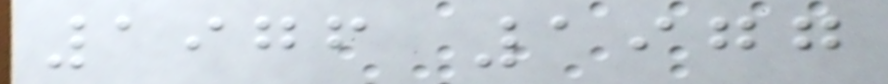1976 1977
